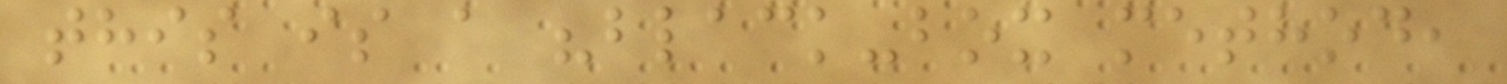this is a "black-box method,
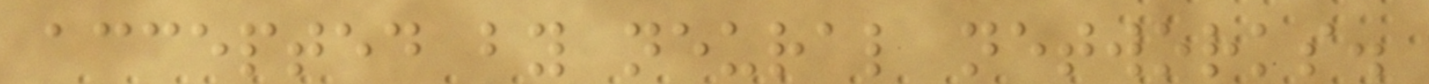accepted by neural networks.
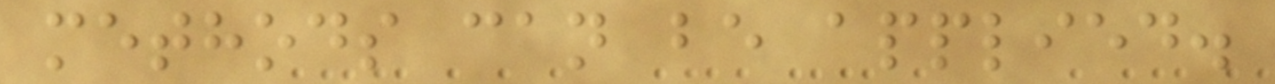methods can be applied.
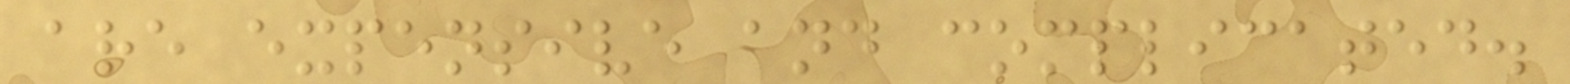are expensive and complicated.
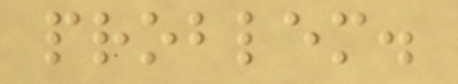problem.
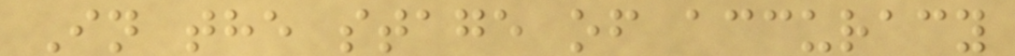In the stage of accuracy
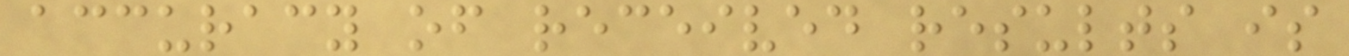accuracy of received results is
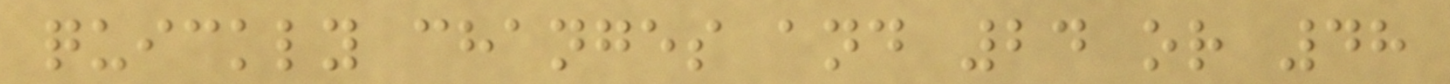quickly changes and 24 or 48
